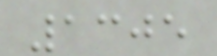1305
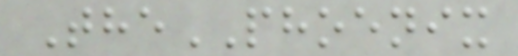ThePHOENIX
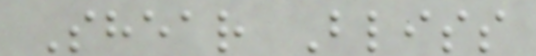Shear Bliss
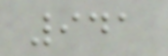941
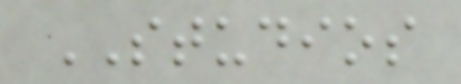STUDIOS
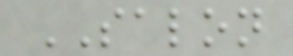SALON
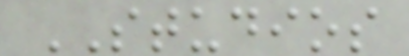STUDIOS
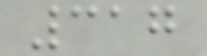317
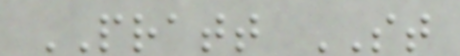PRATT ST
